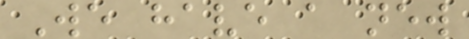We have a new
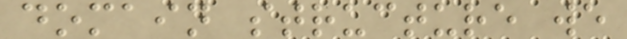domain structure we
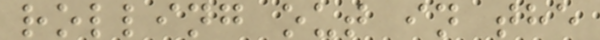rolling out in the
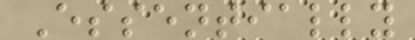Essentially
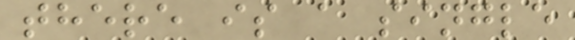there is a single
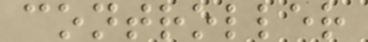controller
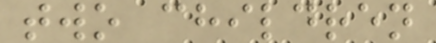two children
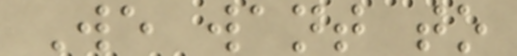We want to
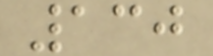130
